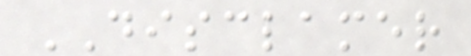DISCLAMER
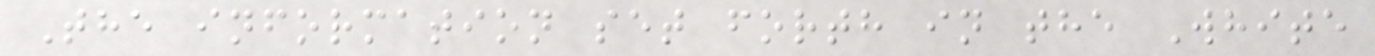The information set forth in the White
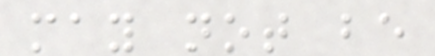may not be
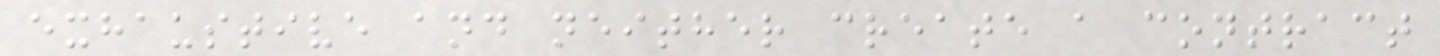exhaustive and neither create a contract
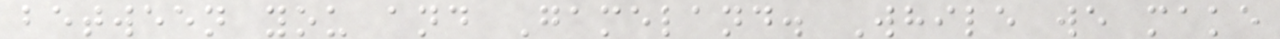between you and Gameland. While we make
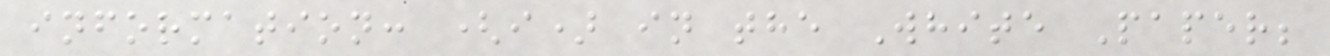information: (i) in the White Paper;
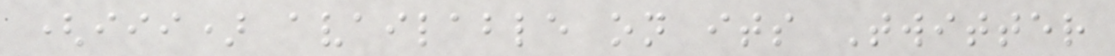(iii) available on its Twitter
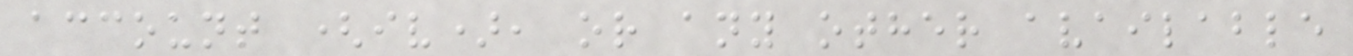account (iv), or any other available
